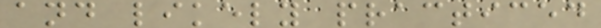and likely practiced
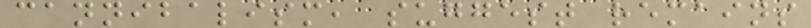cannibalism, suggest remains
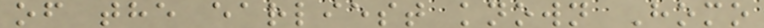of the earliest known Homo
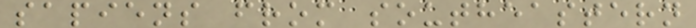sapiens from southeastern
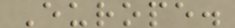Europe.
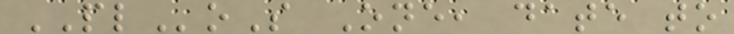PLoS One, date to
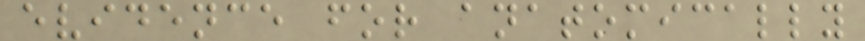evidence for anatomically
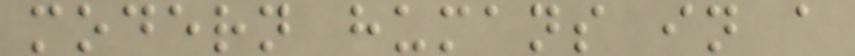modern humans in a
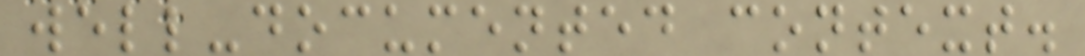well-documented context.
